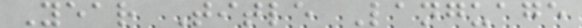Year Title Language
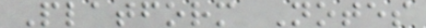Platform Notes
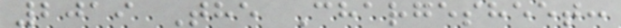2019 The Chargesheet:
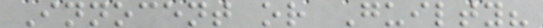Innocent or Guilty?
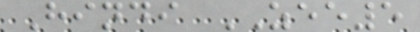Hindi ZEE5
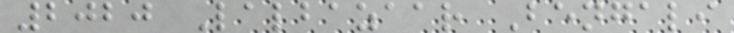2020 Lalbazaar Bengali
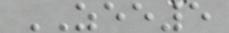ZEE5
